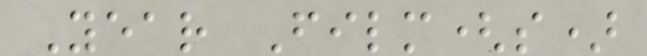Year Film(s)
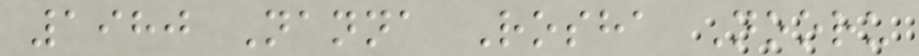1980 Nanna Rosha Nooru
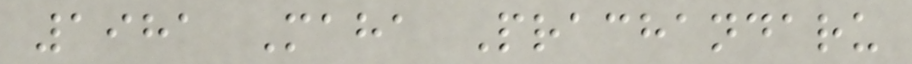1981 Maha Prachandaru
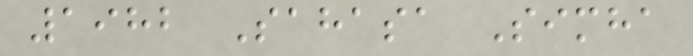1982 Sahasa Simha
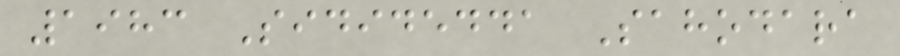1983 Sididedda Sahodara
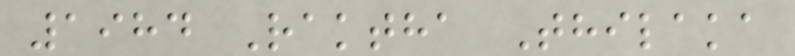1984 Raktha Thilaka
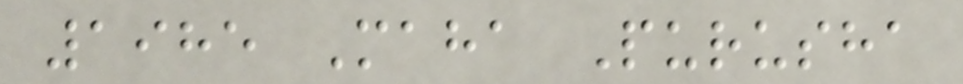1985 Maha Purusha
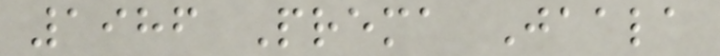1986 Prema Jaala
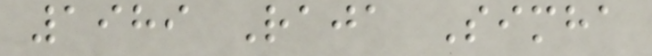1989 Raja Simha
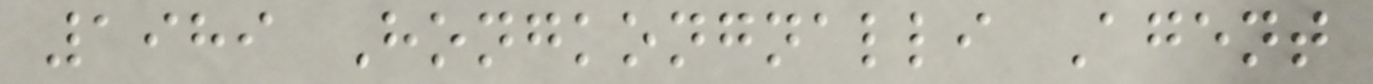1989 Hongkongnalli Agent
